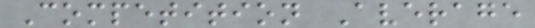Competition Average
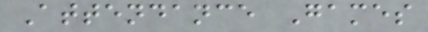Attendance Games
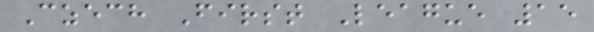Czech First League 15
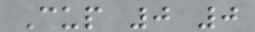Cup 0 0
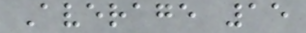Average 15
